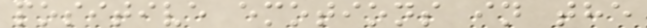positive emotions in the
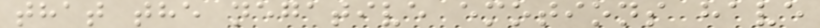that the negative emotions have
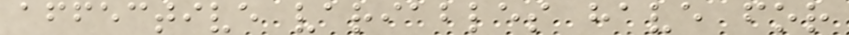affective variables have for
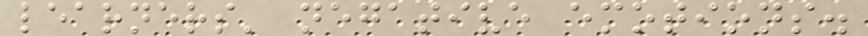learners' negative emotions.
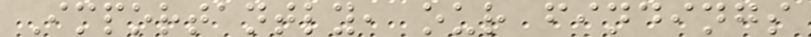Importantly, our findings
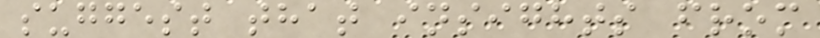suggest that insights from
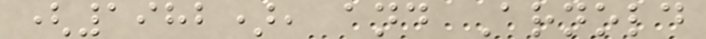(1982), and Arnold
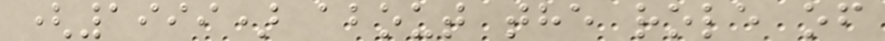(1999) about the role of
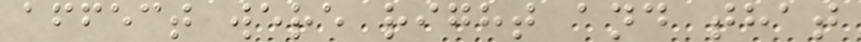affect were right and that
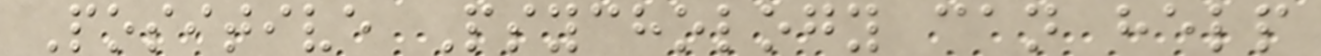Positive Psychology can help
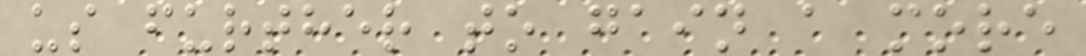us further to gain a more
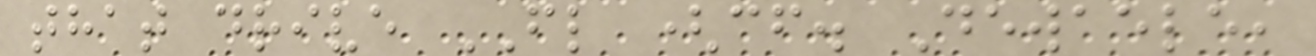that drive FL (cf. Dewaele,
